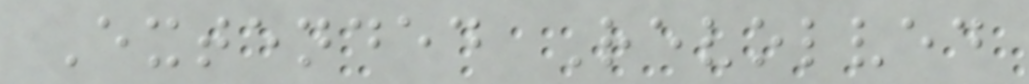Extended Revolved
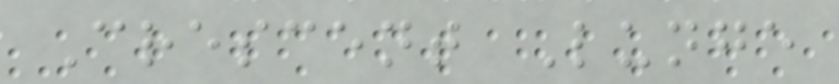Crescent Lunge
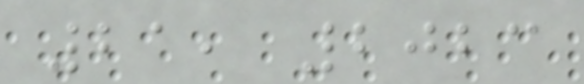21, 2023
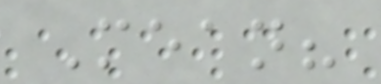Mean?
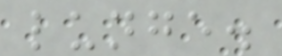lunge.
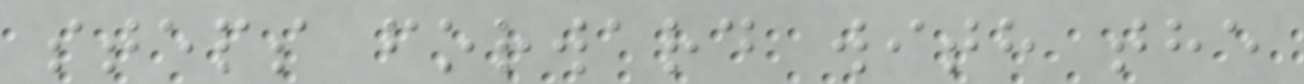steps forward with the
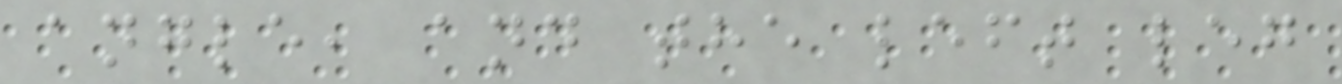angle, and the left leg
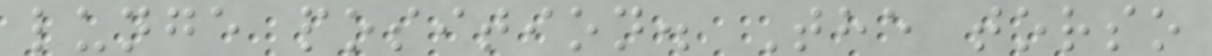lunge position. The torso
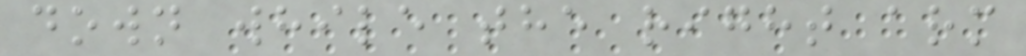down while the right arm
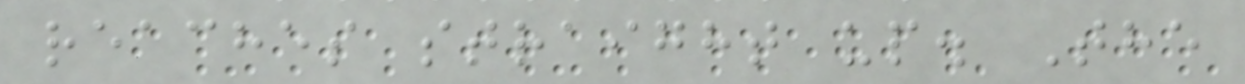reaches straight up. The
